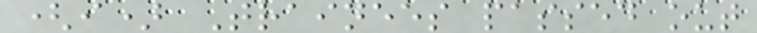(i) Trainees passed out
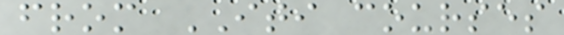from ITI courses
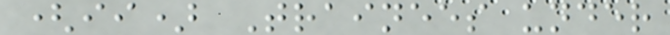(ii) Trainees under
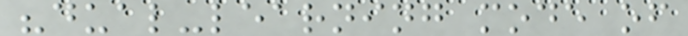"dual-learning mode of
